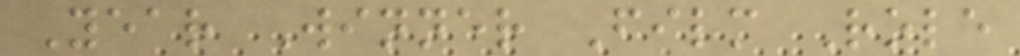Year Winner Film Role
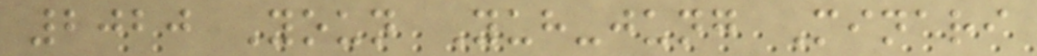2020 Youn Yuh-jung Minari
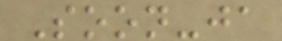Soon-ja
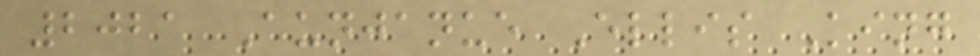2021 Aunjanue Ellis King
